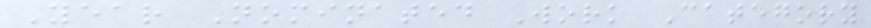Year Nominated Work Category
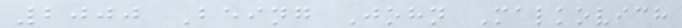2000 Being John Malkovich
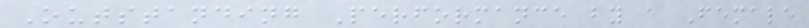Outstanding Performance by a Female
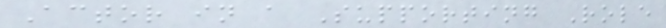Actor in a Supporting Role
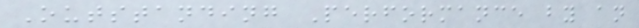Outstanding Performance by an
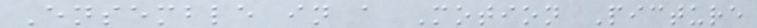Ensemble in a Motion Picture
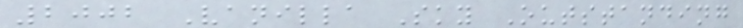2002 Vanilla Sky Outstanding
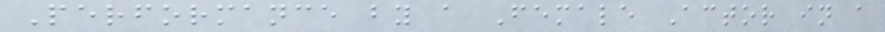Performance by a Female Actor in a
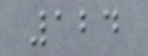124
